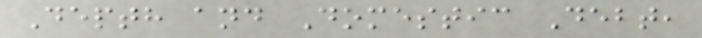Depth and Domestic Debt,
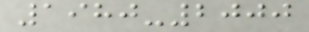1980-2000
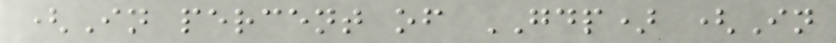(In percent of GDP) (In
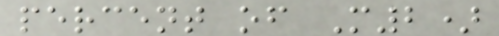percent of M2)
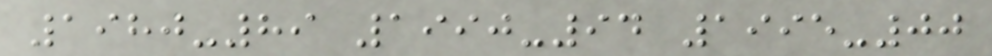1980-89 1990-94 1995-00
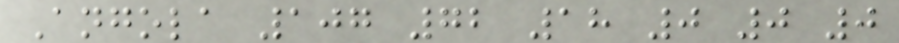Angola 107 72 18 0 0 0
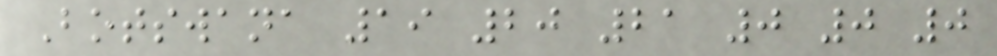Botswana 19 20 21 0 0 0
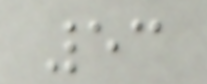53
